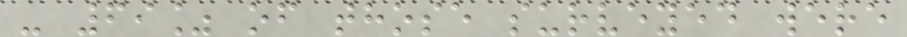- 69% of those surveyed were
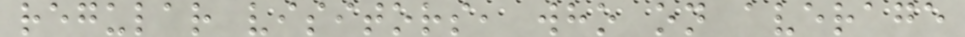regular visitors, who on average
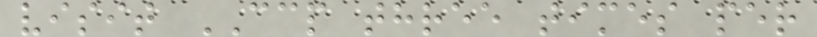visit CCP three times per
